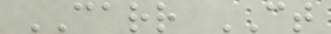CARR CT
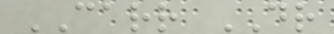CARR DR
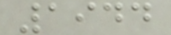1944
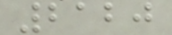2120
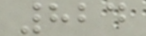824
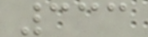333
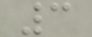3
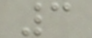3
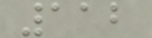112
